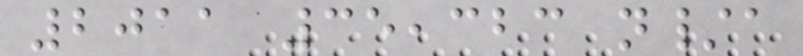2011 35,323 n/a
